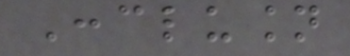Conclusion
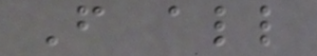From all
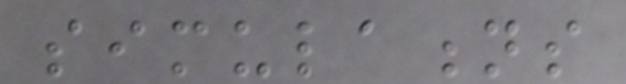simulations
